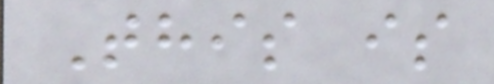This is
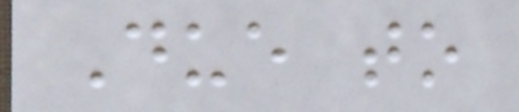Due to
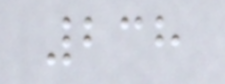238
